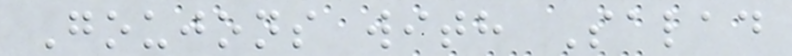Goujons with Salad
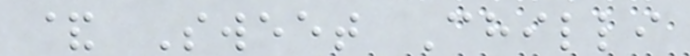& Sweet Chilli
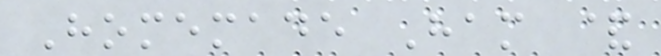Homemade Ham &
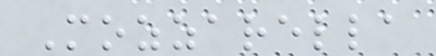Mozzarella
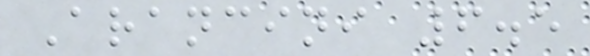Arancini 6.5
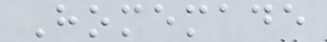Homemade
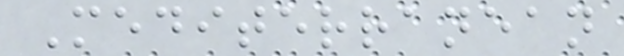Mediterranean
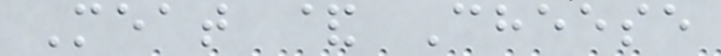Meat & Cheese
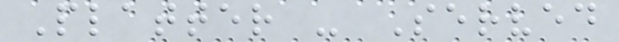Platter - Served
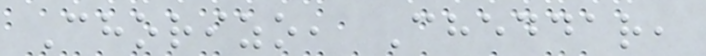Chorizo, Cheddar,
